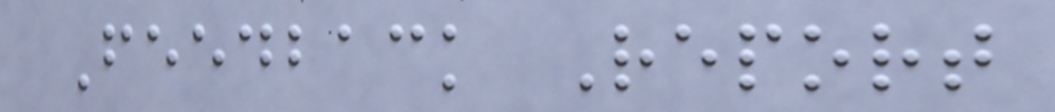Feedback Report
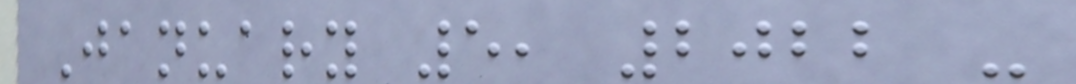January 5, 2022 -
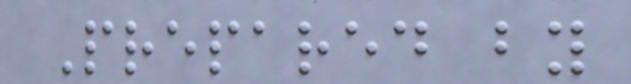Prepared by
